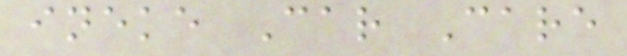ineke Car Care
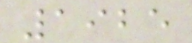1925
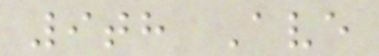9th Ave
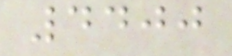4400
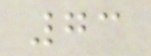73
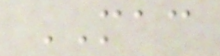MAC
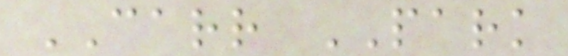CARR PARK
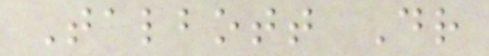Talbott Dr
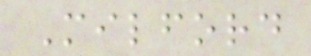Milford
